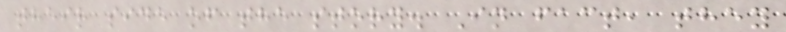their side of the story. In fact, they
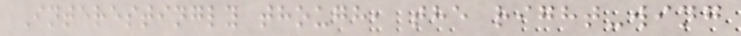Interestingly though, the right-wing
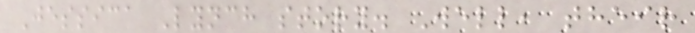Jessica Lynch story. Well, their
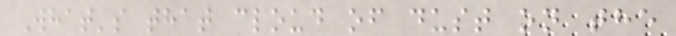What's that cloud of dust on the
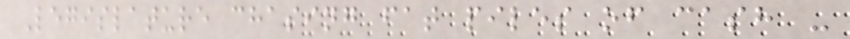Legislature chasing fat piles of cash -
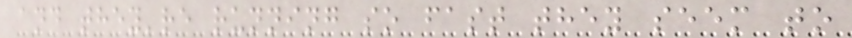and they're running so fast they seem to
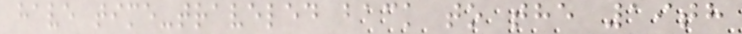have time-traveled back to the 19th
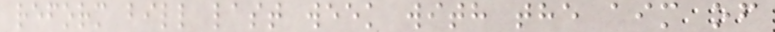reform bill last week with the aim of
